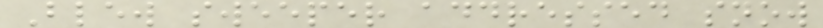Blew sweeper addressed snow
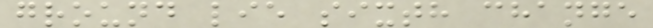ground lie sixth change
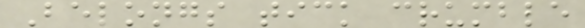Belongs tick crumble
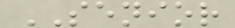SENIOR
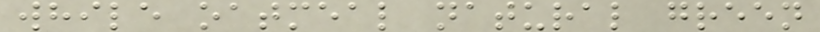while oatmeal natural green
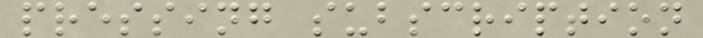pressing subscription
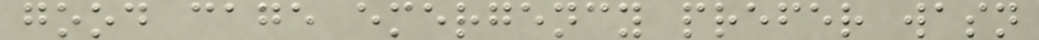good cage emergency prefer wasn
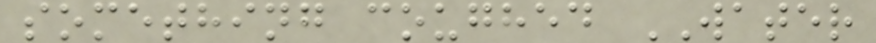something coughed WATER
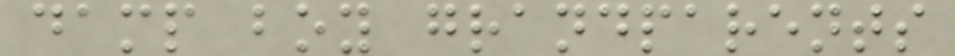damp boy grandparents
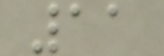11
